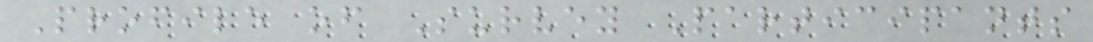Profile of Survey Participants
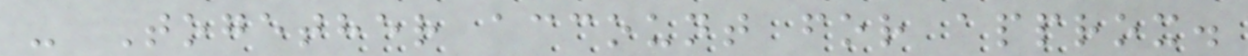- Together account for approx.
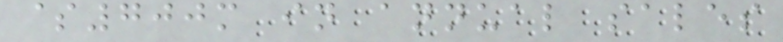$700m in annual sales
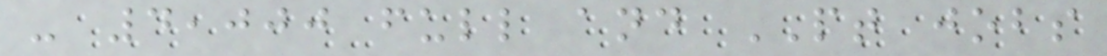- 4,000 full and PT jobs
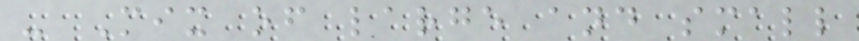- Mix of large and small
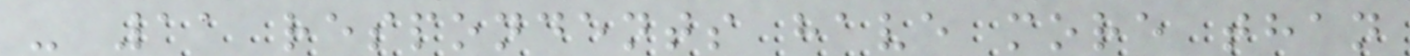- 11 respondents have more than
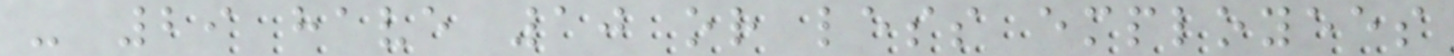- 29 have 10 or less employees
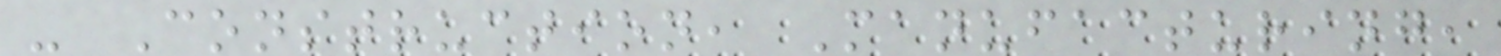- Construction, Manufacturing,
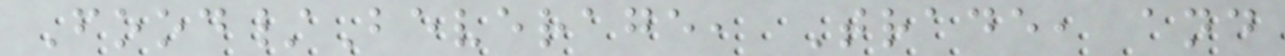Food/Beverage, Trade, and
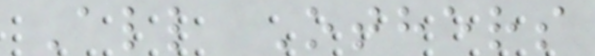All Others
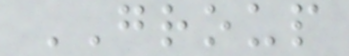GROUP
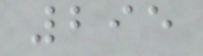295
